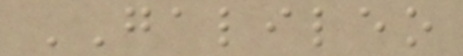GALILEO
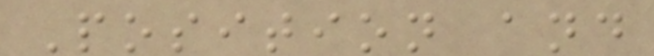Position and
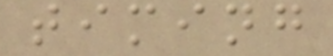timing
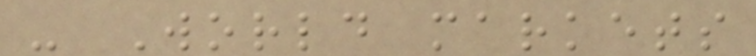- World markets
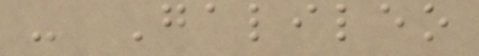- Galileo
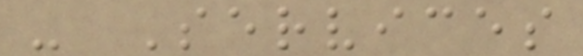- Services
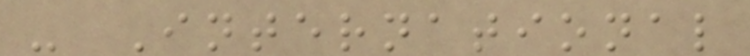- International
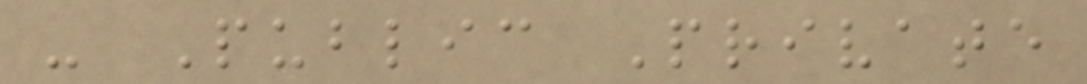- Public Private
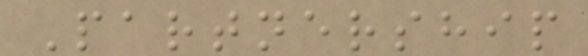Partnership
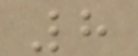8
